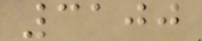3100
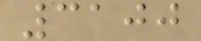3100
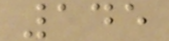145
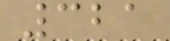321
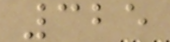325
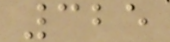325
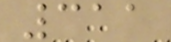311
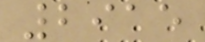2915
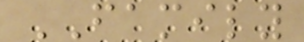FAMILY
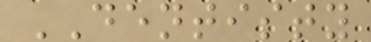DENTISTY
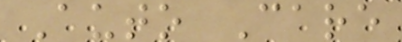Auto Care
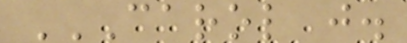CAROL J.
